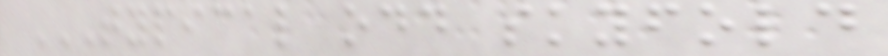TYPICAL ODD SKYFOLD
